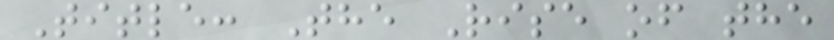Title: The Rise of the
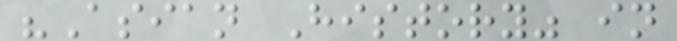"Asian History" in
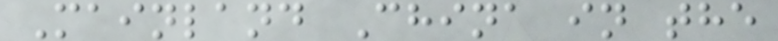Mainland China in the
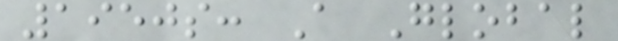1950s: A Global
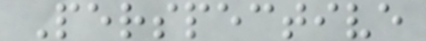Perspective
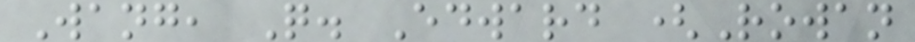Wang, Q. Edward (Rowan
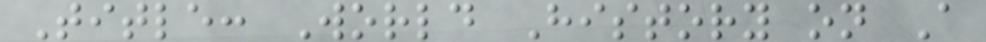Title: World History on A
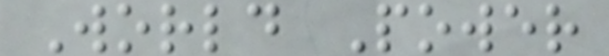World Power
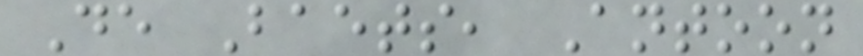De Baets, Antoon
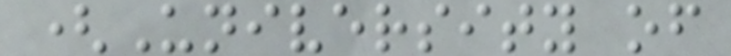(University of
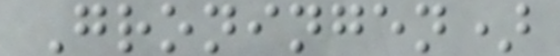Groningen)
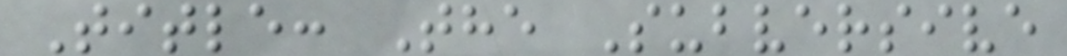Title: The Subversive
